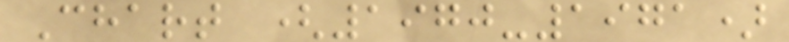Chart (1970-1971)
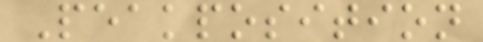Peakposition
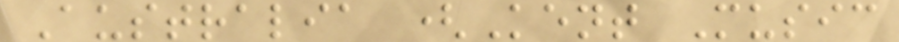Australia (Kent Music
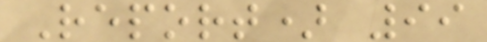Report) 99
